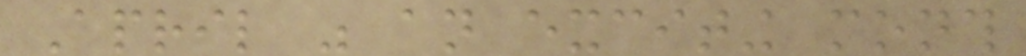April was an exciting month
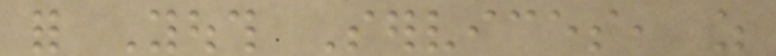for Youth Services, as
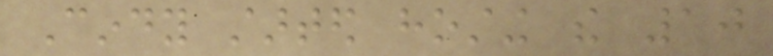Cindy started hosting the 10
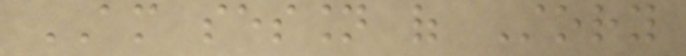AM session of Story
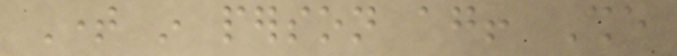Time in person again! She
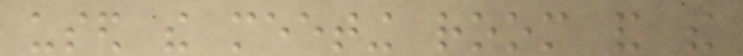used the meeting room and the
